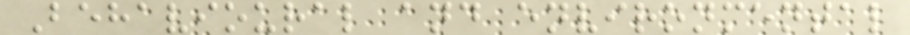Behavioural and environmental
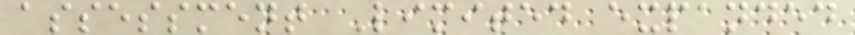assessment Limited expanded
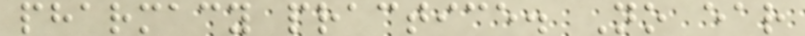pharmacy practice. No ear
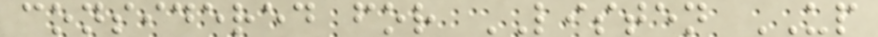considered for LISTEN UP
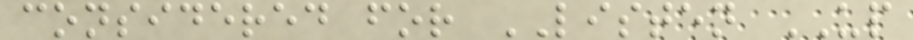considered for LISTEN UP
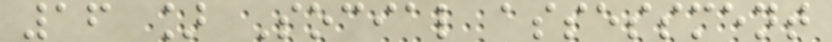16 ] Social assessment
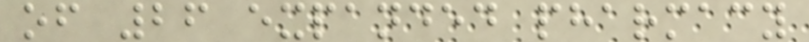of 26 expanded pharmacy
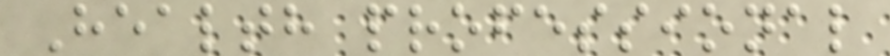Health professional
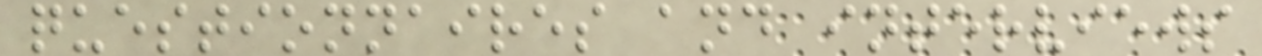questionnaires and interviews
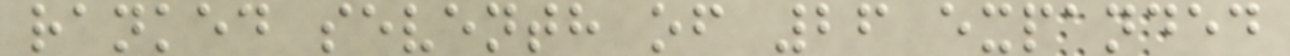ranked seventh of 26 expanded
